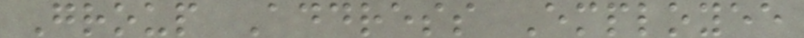Group Address Employee
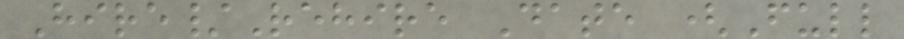Hire/Rehire Date (Full
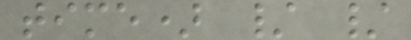time) / /
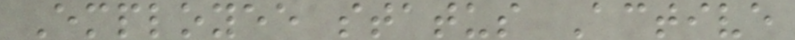Employee status Active
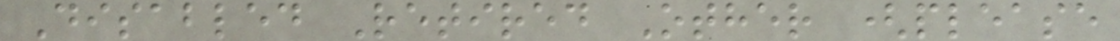Disabled Retired Other (please
